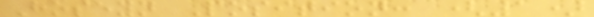Hoseyn Position: (1)
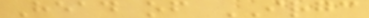Head of IRGC
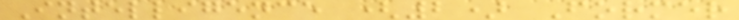Intelligence (2) Former
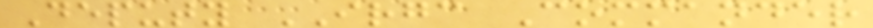Deputy IRGC Commander
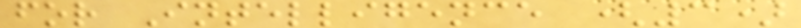for Intelligence (3)
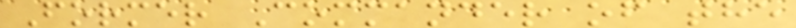Former Commander of the
